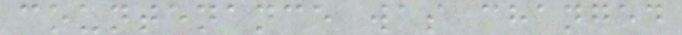countenance was changed
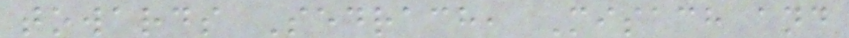towards Sedrach, Misach and
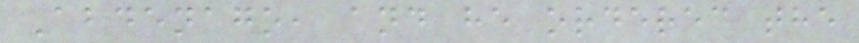Abdenago, and he ordered the
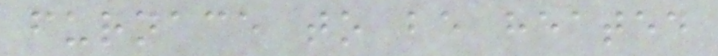furnace to be heated
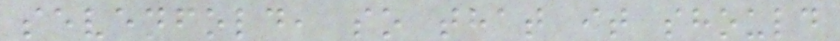sevenfold, so that it should
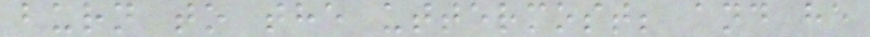burn to the uttermost; and he
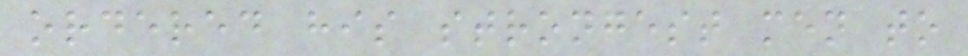ordered his strongest men to
